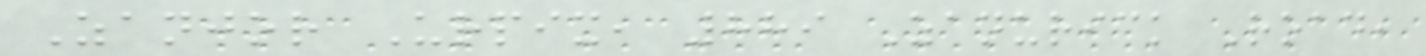Zanjor Urpix, 889 Zanurick Road,
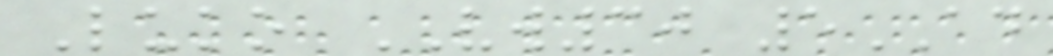Luko VW30 5AD
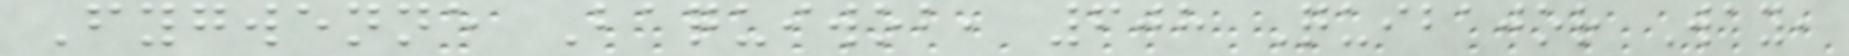Fygwenne Baquiwob, 608 Quibajor Way,
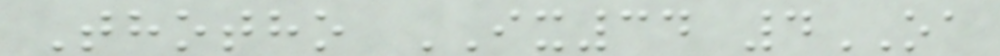Thotho IX34 4OA
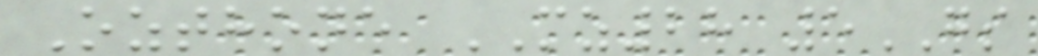Ozthone MZ28 5GS
